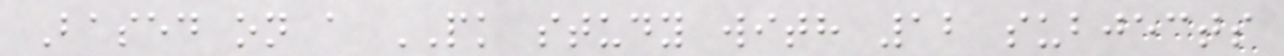Based on a PK study with 12 subjects
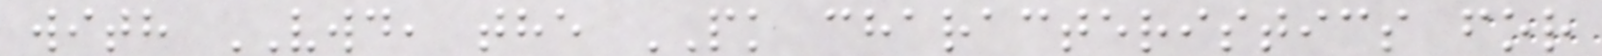with VWD, the PK characteristics for
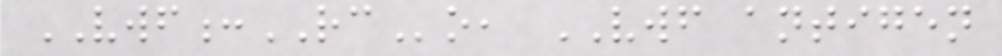VWF:RCo, VWF antigen
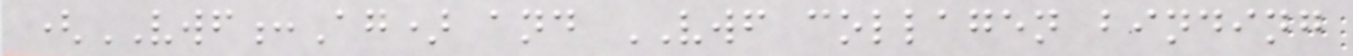(VWF:Ag) and VWF collagen binding
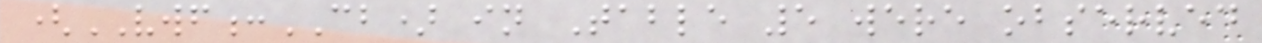(VWF:CB) in Table 5 were observed
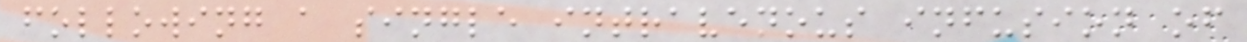following a single intravenous infusion of
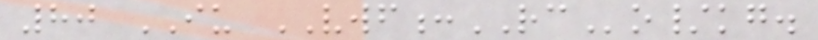80 IU VWF:RCo/kg.
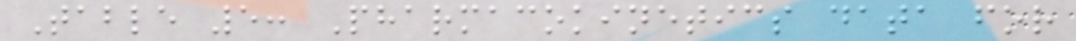Table 5: Pharmacokinetics data for
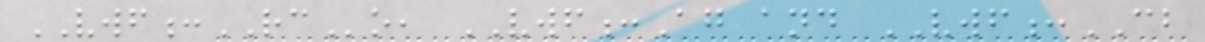VWF:RCo, VWF:Ag and VWF:CB
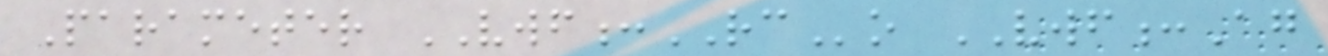Parameter VWF:RCo VWF:Ag
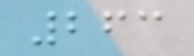263
